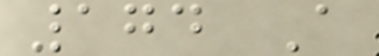174 A
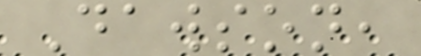Dawson,
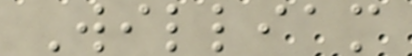William
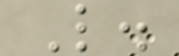L.
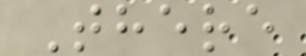There
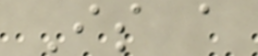Is a
